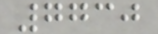7730
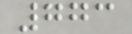773
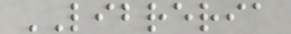LIBRERIA
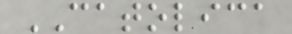CATOLICA
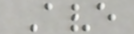Ave
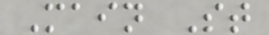Main St
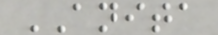ANITA
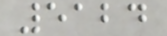5124
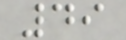49
